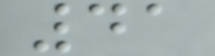41
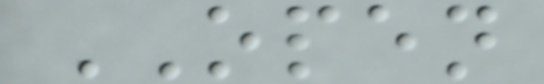OPEN
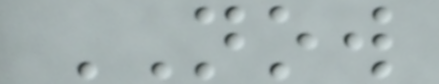NOW
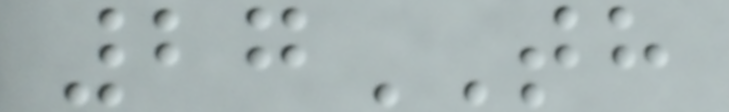27TH
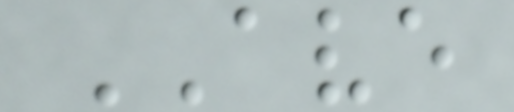AVE
